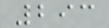293
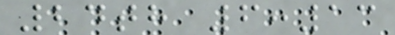24th 6:13
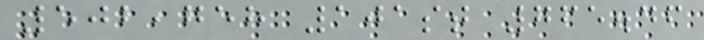502,758 101st 765.46
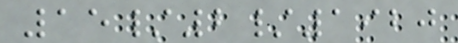15/2/1920
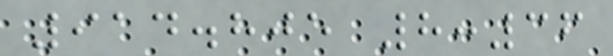914.805 8:36
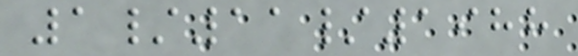1/11/1988
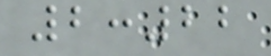2:22
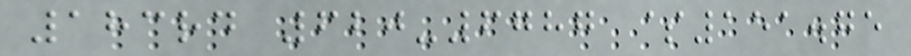183rd 620-6787 $151.75
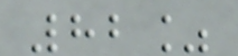82%
